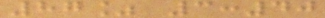87% 3:40
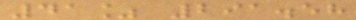41% 291.58
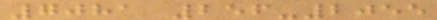7081 256-2055
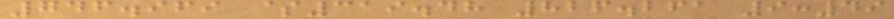746.969 $319.48 826.261 9:49
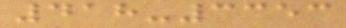418-3353
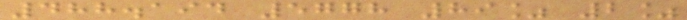488.194 5778 89% 2%
